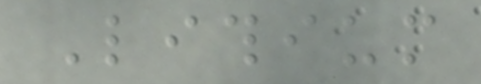Lithium
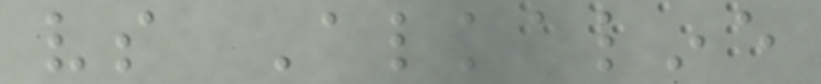vs Alkaline
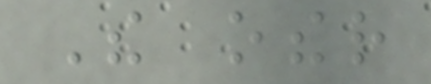The other
